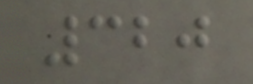320
